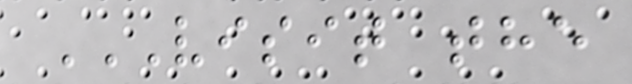VISIT THE
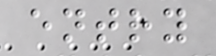entry
